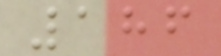186
